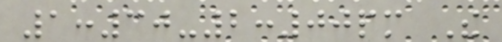1:30-2:00pm The
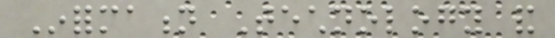Information Technology and
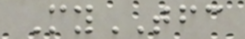MyTFC
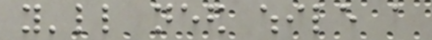you'll need while a
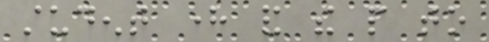student here and the people to
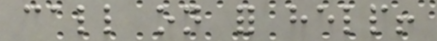call on for help!
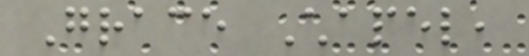Grace Chapel,
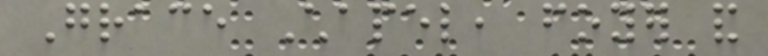Grace Chapel, foyer and
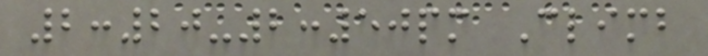2:20-2:50pm Climb
